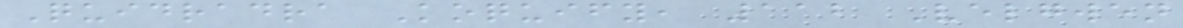Quidradra Koquify, 112 Velgwen
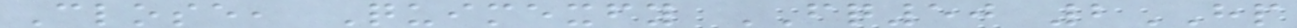Close, Quimexfy FQ50 2HP
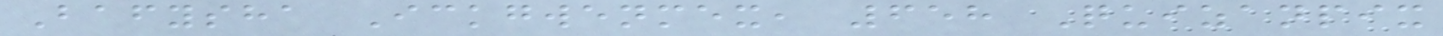Bafysha Ickgwenmex, 658 Quizanpix
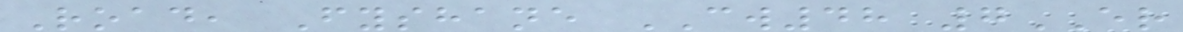Road, Fyshane CW48 7ER
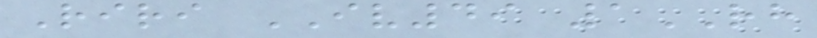Riri IV49 1RH
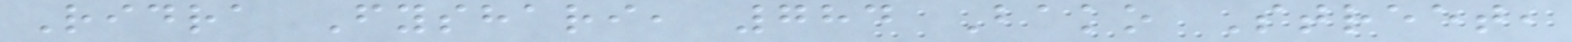Ridra Fyshari, 784 Bako Street,
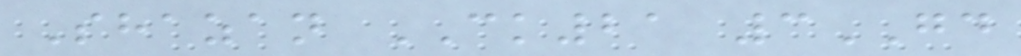Shazan CK21 3GD
